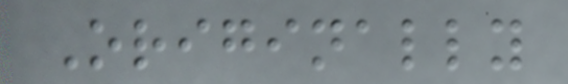Originally
